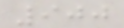900
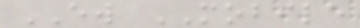EW MOBILE
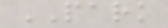PARK
